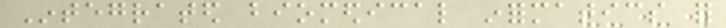Integrated biomedical informatics for
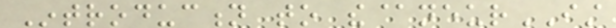Introduction to the@neurIST
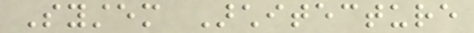System Architecture
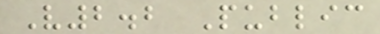V2.2 Public
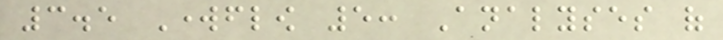3.5 Workflow 5: Analyses of
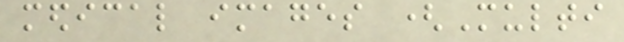medical images (Multi
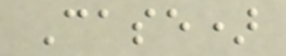Case)
